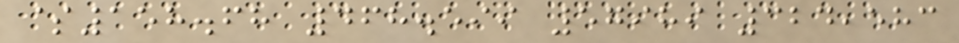$158.68 468.599 57989 324,583
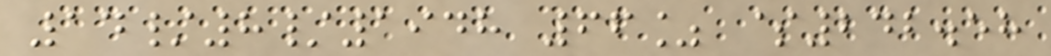14/8/1948 66% $242.58
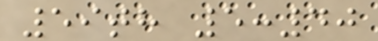59th 5:40
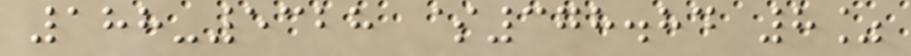188-5328 $378.84 8%
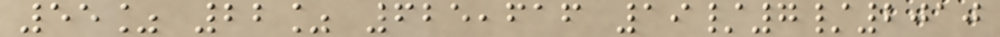55% 22% 625,616 19/7/2010
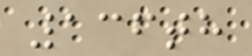136th
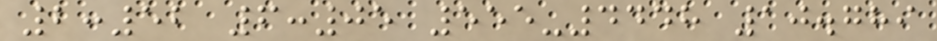2:52 6:05 555-4448 10.789
